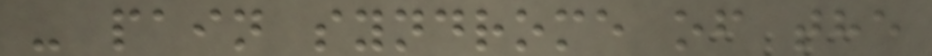- pain syndrome of the
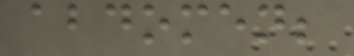abdomen;
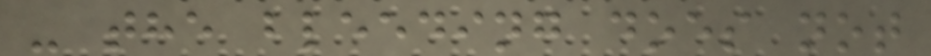- the bleeding does not
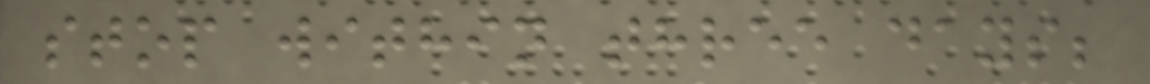stop within three days;
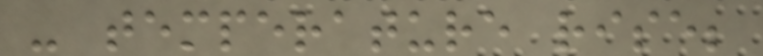- temperature rise;
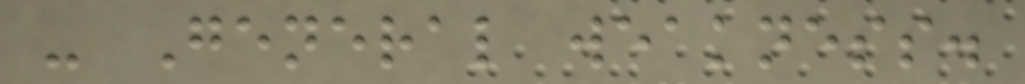- General weakness.
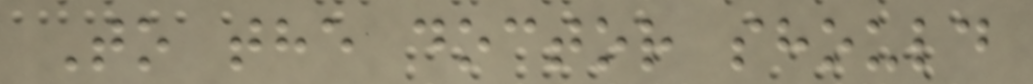To the doctor should
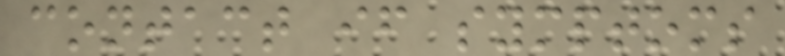contact if symptoms
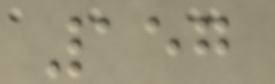157
